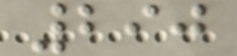290
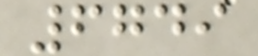6749
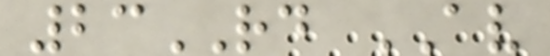23RD AV
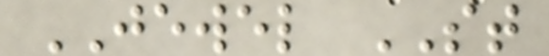JEWEL ST
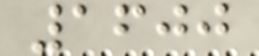1600
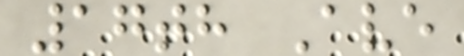17th Ave
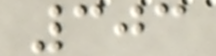303
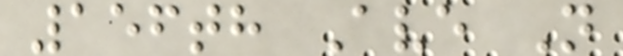156th Ave N
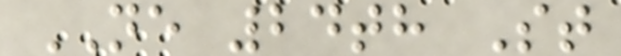NE 24th St
